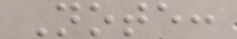Note:
